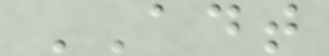ADT
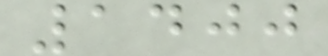1400
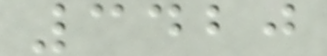3420
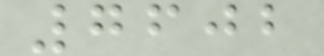7602
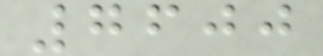7600
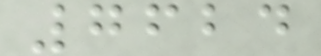7624
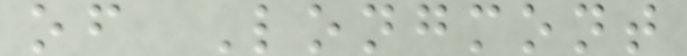of Longmont
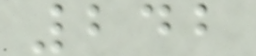242
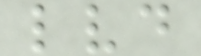lvd
